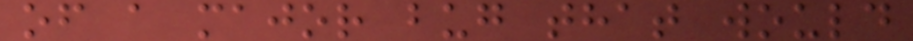of a major bug that would
